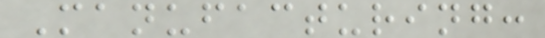Manufacturing:
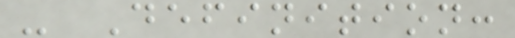- Definition:
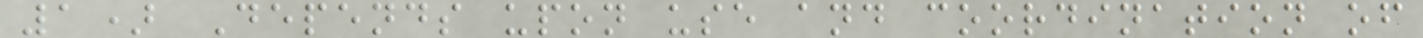1) Depends upon use and coordination of
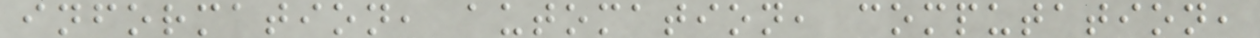information, automation, computation,
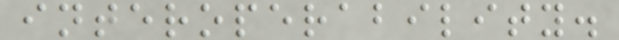interoperability.
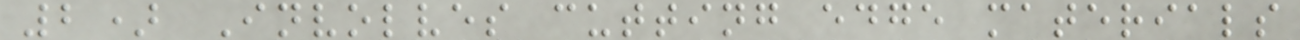2) Involves cutting edge materials
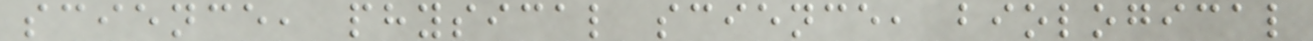science, physical science, biological
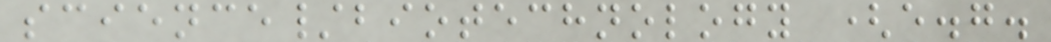science/biotechnology (e.g.
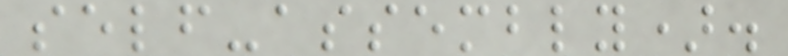self-assembly).
